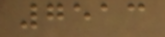7513
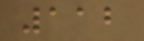112
